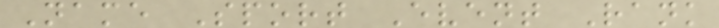Name Sport Event Rank
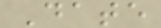Date
